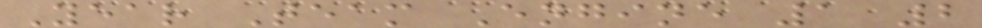Year Team Engine 1 2
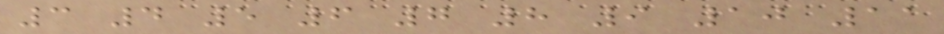3 4 5 6 7 8 9 10 11
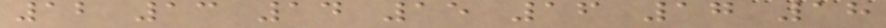12 13 14 15 16 17 18
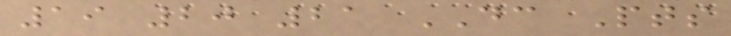19 20 21 DC Pts
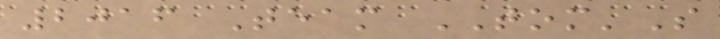2016 Team TOM'S
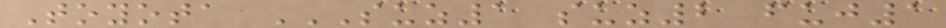Toyota SUZ1 SUZ2 FUJ1
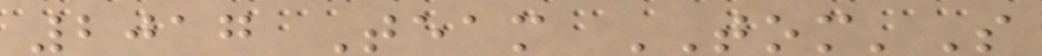2017 Team TOM'S
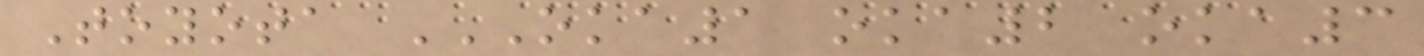Toyota OKA1 OKA2 OKA3
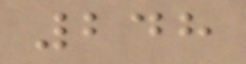248
